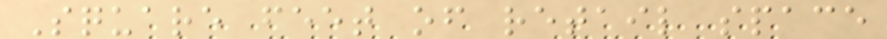Square feet of retail space
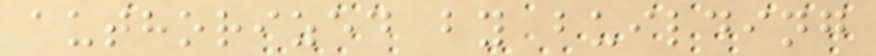authorized by building
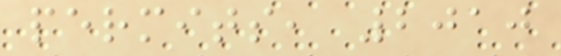permits, 2010
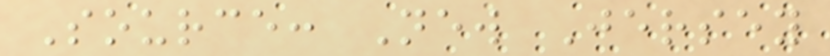Source: New Jersey
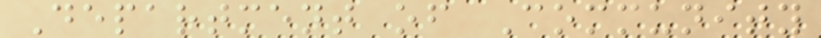Department of Community
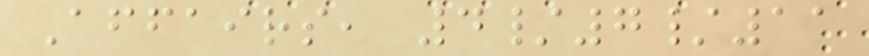Affairs, 4/7/11
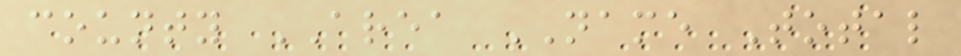county AREA NAME Total
